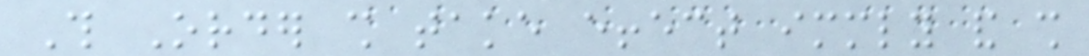This Order shall take effect immediately and shall
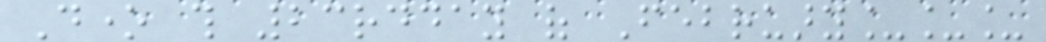Done this 23rdday of February___
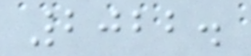2022.
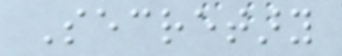Secretary
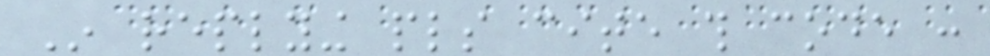In replying pls cite this code :
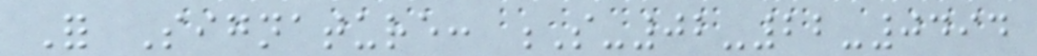For Signature: S-02-22-0494
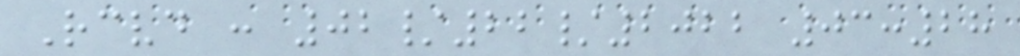Received : 02/22/2022 03:28
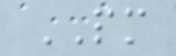PM
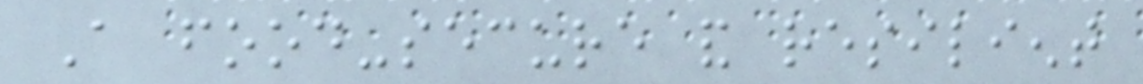A food-secure and resilient
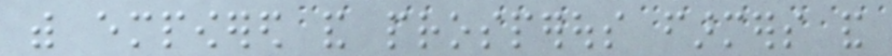with empowered and prosperous farmers and
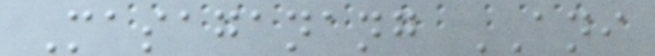Masaganang ANI
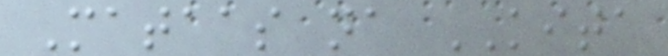Mataas na KITA
